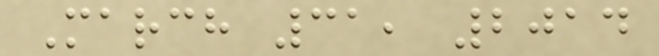March 31, 2014
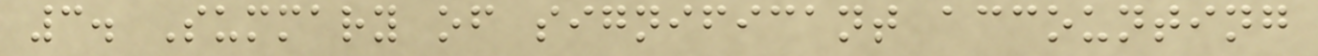3. Summary of significant accounting
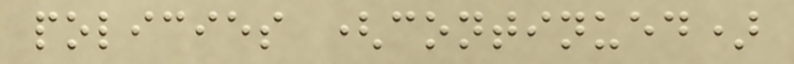policies (continued)
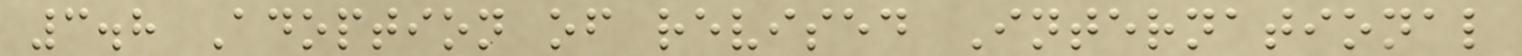3.8 Adoption of revised International
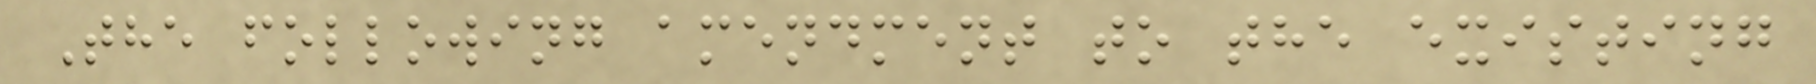The following amendment to the existing
